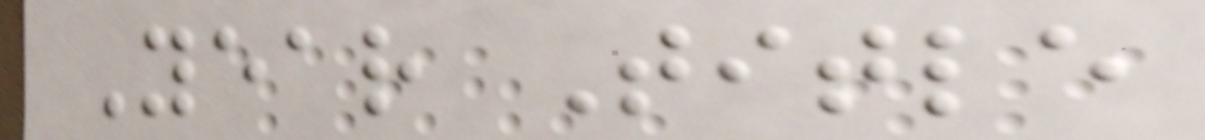Year Title
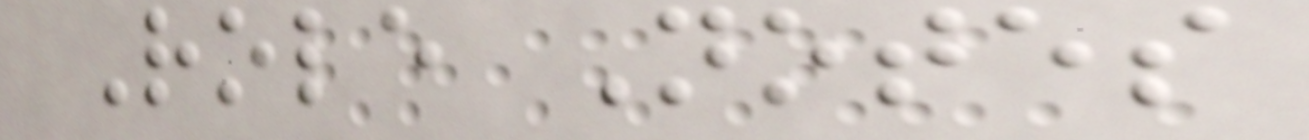Role Notes
